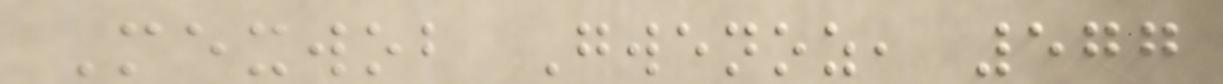Mexwob Gwenoz, 577
